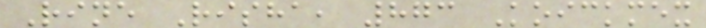Rine Risha, 873 Koickmex
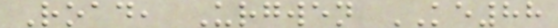Road, Urgwen KE88
